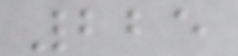225
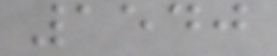1540
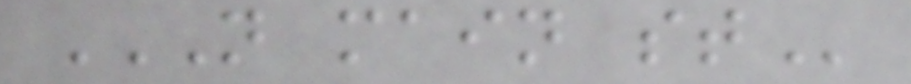N MAIN ST
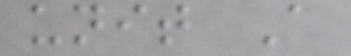unit A
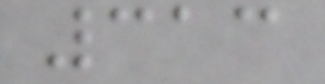313
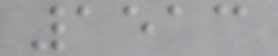1513
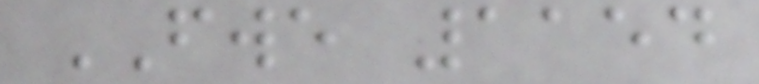FWE 1154
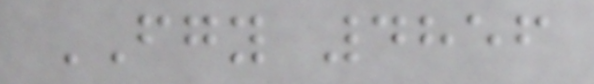FGY 4856
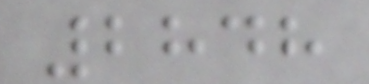2848
